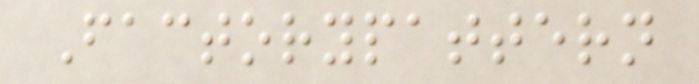Factorypattern
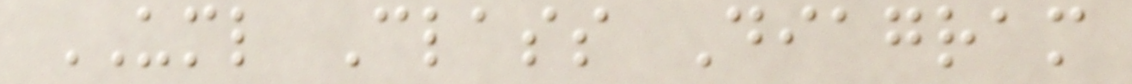UML Class Diagram
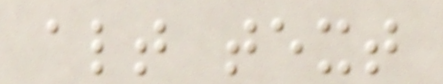alt text
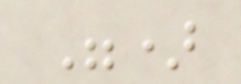")
